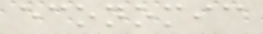economic
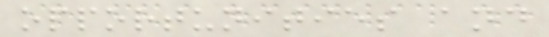opportunities and
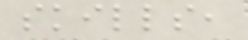skills,
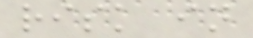risk in
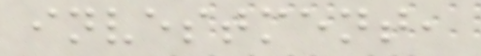investment,
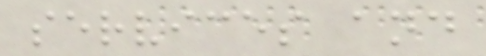services and
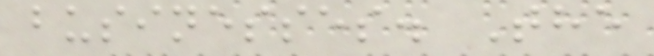businesses. The
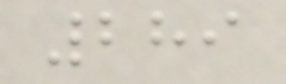289
